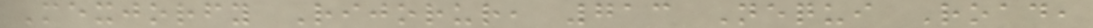Mexjorfy Rijorur, 713 Nequi Road,
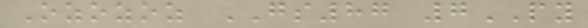Ozozoz GS87 7PY
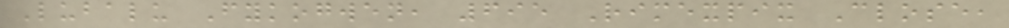Lubalu Fykogwen, 695 Rimexpix Close,
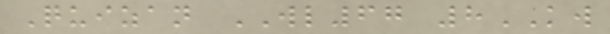Quizan WL67 8KW
